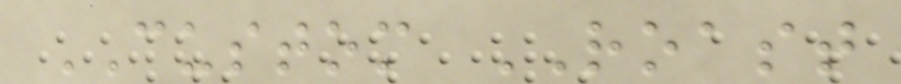CUSTOM ROAST
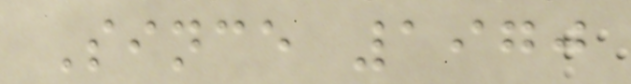Since 1970
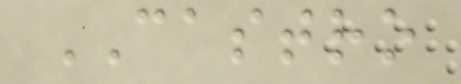CASTRO
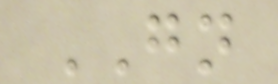GN
